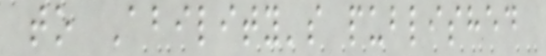to Ability's published
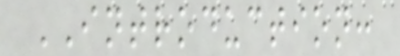INTRODUCTION:
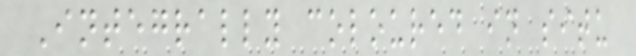Integrally coloured in situ
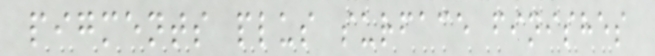pigments plus surface finishes
